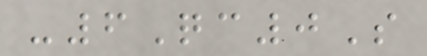-6Qc0S
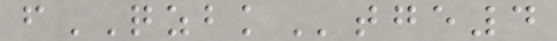fQZBKtge4
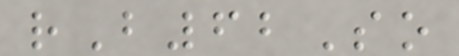rB62So
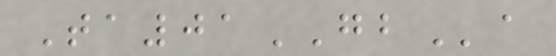Ta01GBa
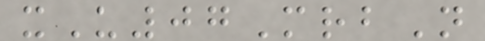xU07MrbN
